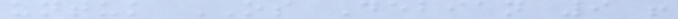untuk OS Debian 9 !
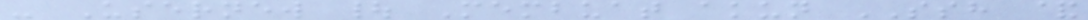- Usernew | Membuat akun SSH &
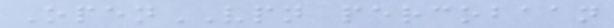OpenVPN percobaan
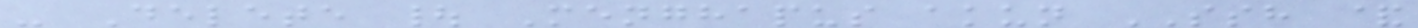- Delete | Menghapus akun SSH &
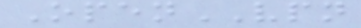OpenVPN
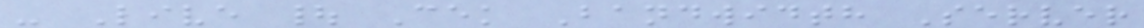- Live | Cek Bandwidth Server
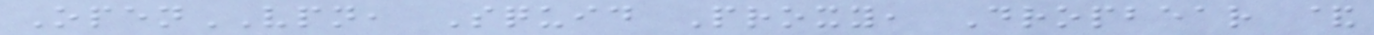OpenVPN, Squid Proxy, Dropbear &
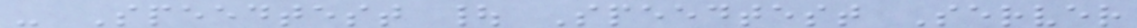- Speedtest | Speedtest Server
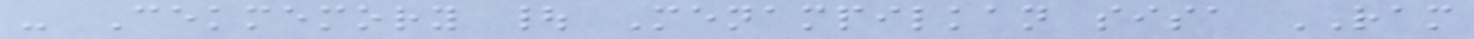- Cekmemory | Menampilkan sisa RAM
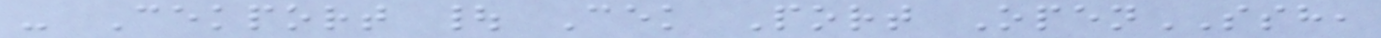- Cekport | Cek Port OpenSSH,
